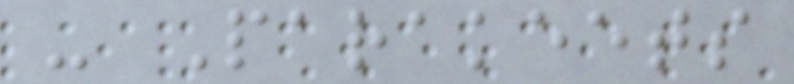- Parakeets
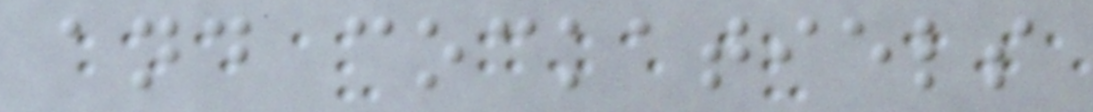and cockatiels
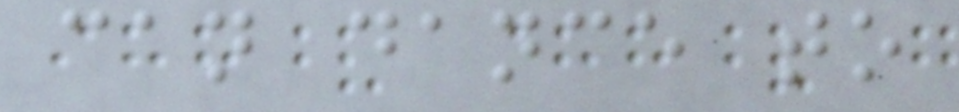can dance to
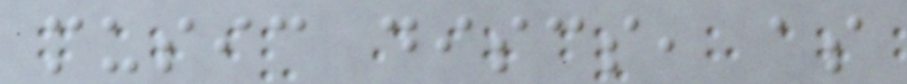music discs, as
